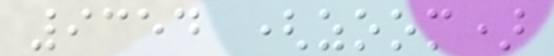9354 (zoom)
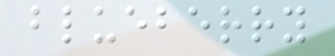blueberry
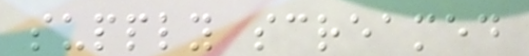supply screamed
